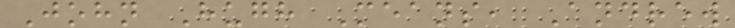John Hugh Means, Andrew
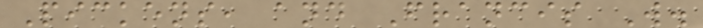Pickens, and Francis W.
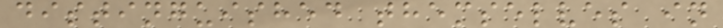distinguished themselves in
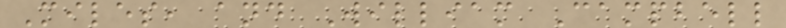Miles, and William Campbell
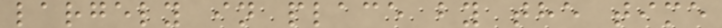largely in place by the time
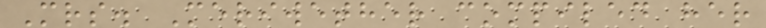Mrs. Meriwether compiled her
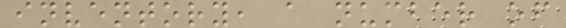inventory, a number of
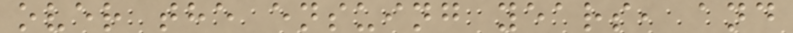over the ensuing years, and
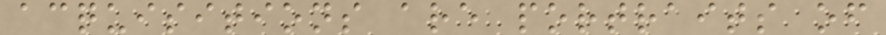acquisitions are portraits of
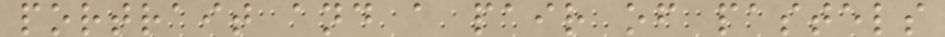portrait and a pair of pastels
